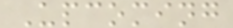Upcoming
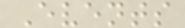Events
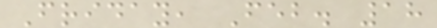Friday, Feb. 18
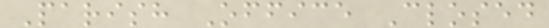Parish Office Closed
